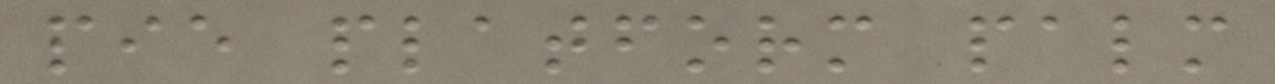pie platform palm
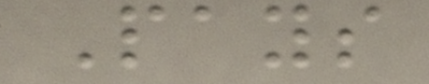Pays
